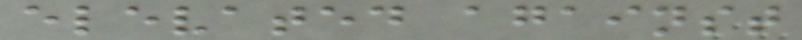elevated against
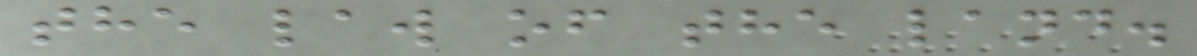the law of the land.
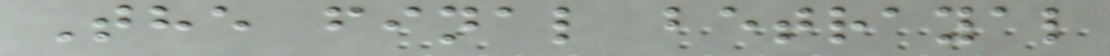The final betrayal
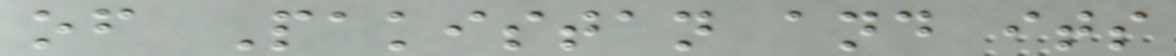of Pakistan and its
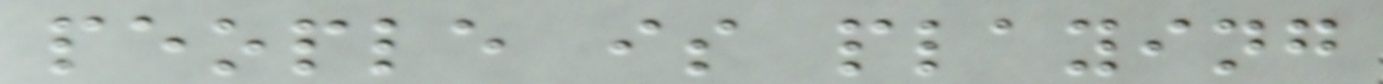people is playing
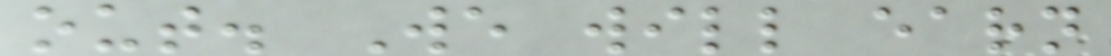out. We will earn
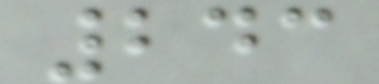243
